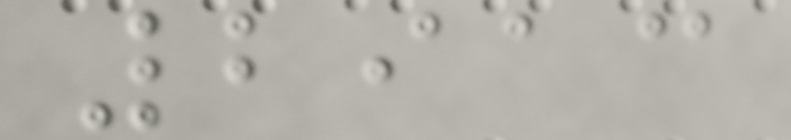2913
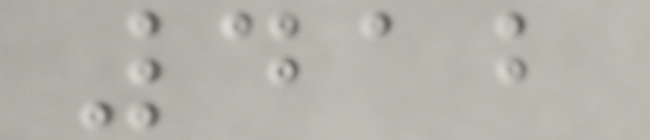412
